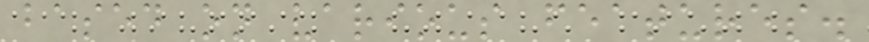based on various features.
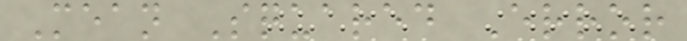Mean Squared Error
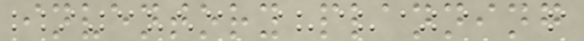inventory planning
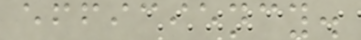efficiency.
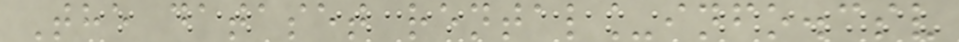The dataset rental_info.csv
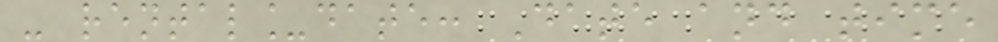- rental_date: Date and time
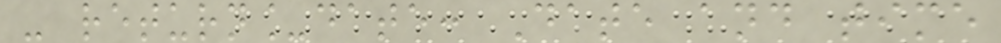- return_date: Date and time
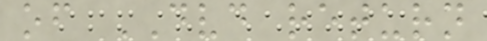of DVD return
